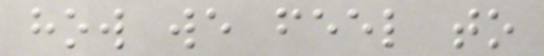how we feel to
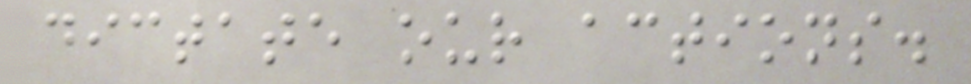dictate our actions.
